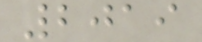2019
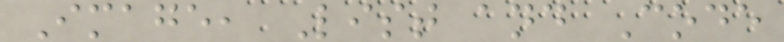Image, List and Code
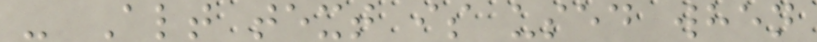- Alt text is used when
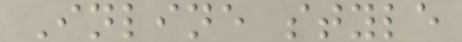Inline style
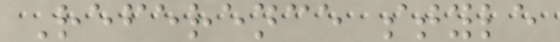Reference style
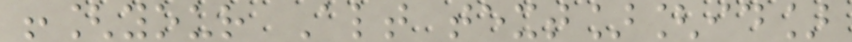![your Alt text][id]
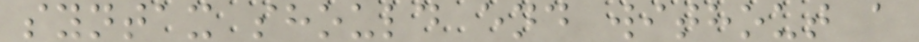syntax should end without a
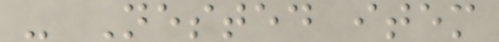- Nested item
